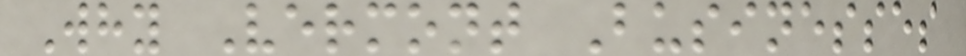Why Vermont Businesses
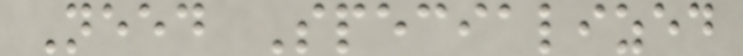Need Specialized
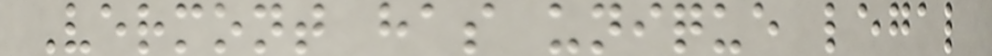Vermont has unique legal
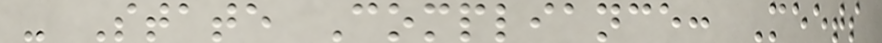- State Compliance: Meets
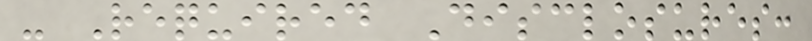- Required Disclosures:
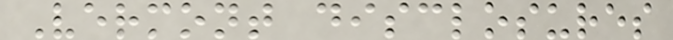Vermont disclosures
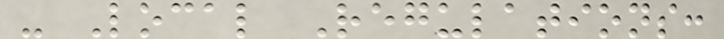- Local Regulations:
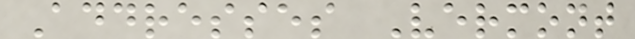Addresses Vermont
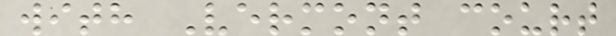with Vermont court
